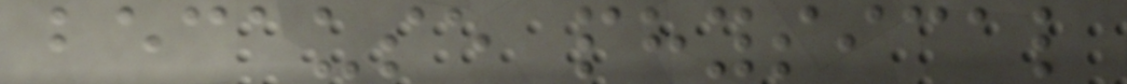because physical
